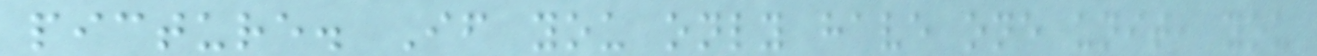picture. If you only have one unit, you
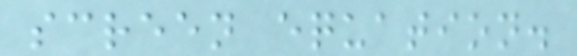screen equation.
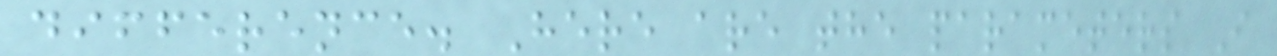difference. Here are the parameters I
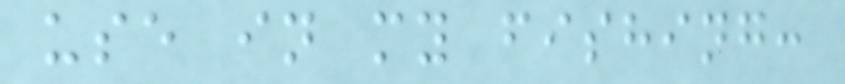use in my fishing:
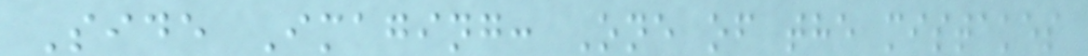Side Imaging: One of the mistakes
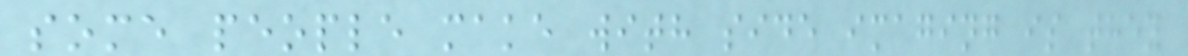some people make with side imaging is they
